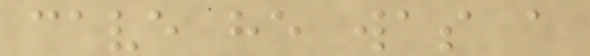cave he was a
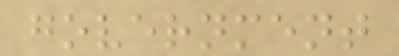government
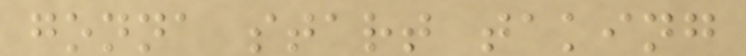gonna start taking
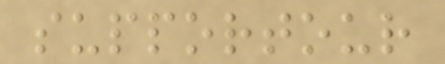supportour
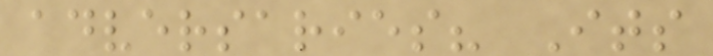adversaries? Its
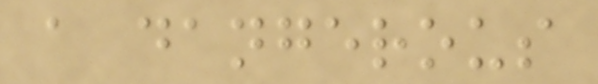a dangerous
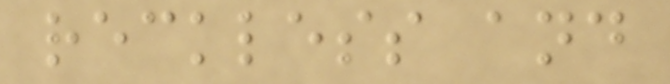reckless and
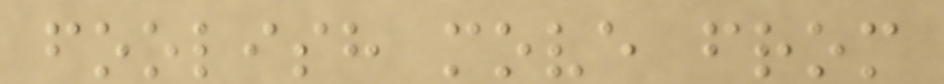foolish move from
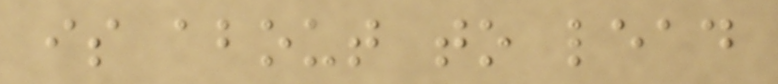is about to lead
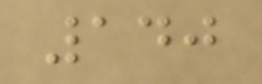140
